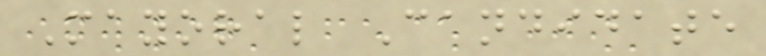Mayoral Candidate
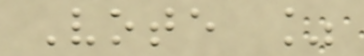Vote %
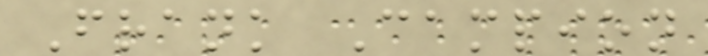Frank Campion
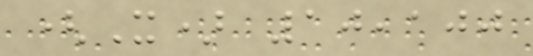(X) 10,100
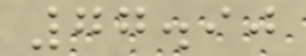77.90
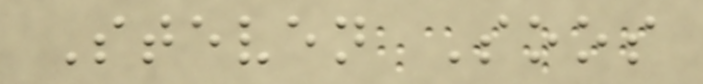Steven Soos
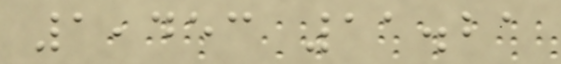1,453 11.21
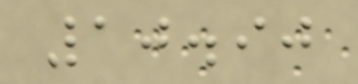10.90
